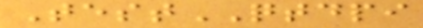TestQTDPI
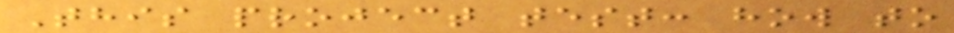This project test: how to
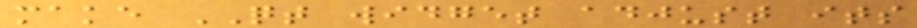make QT widget adjust its
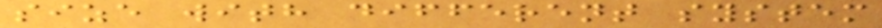size with different system
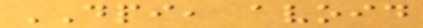DPI, avoid
